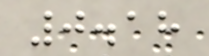0.18
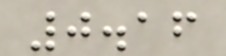0.16
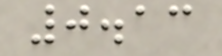0.13
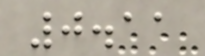0.11
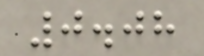0.08
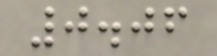0.06
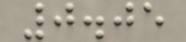0.05
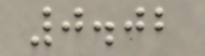0.02
